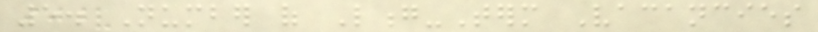5. Number of Long-Term Vacancies
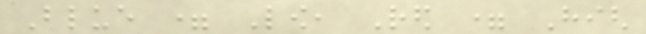Blue = Low, Red = High
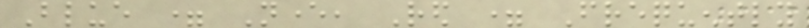Blue = Never, Red = Frequently
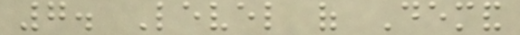7. Level of Demand
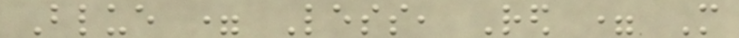Blue = Less, Red = More
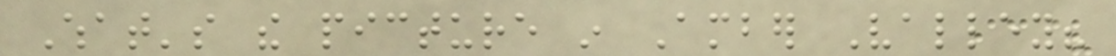What's the picture in Amber Valley?
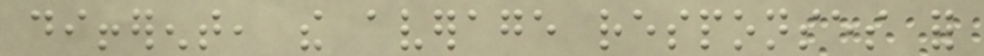different, the average responses for
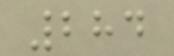284
